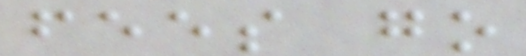fees go
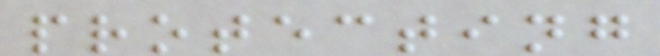protecting
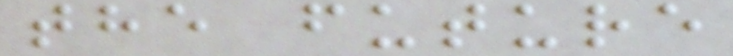the future
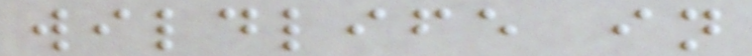wildlife in
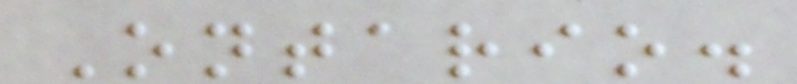Ontario.
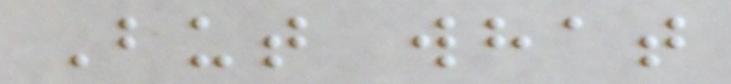But what
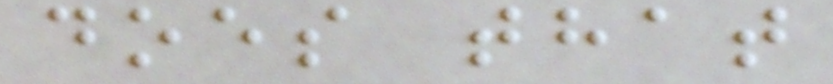does that
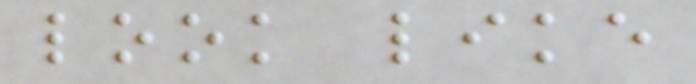look like
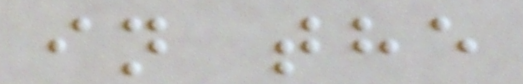in the
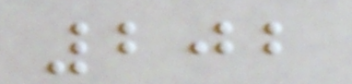202
